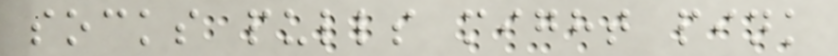socks pulls might pink
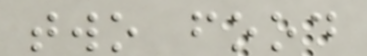two food
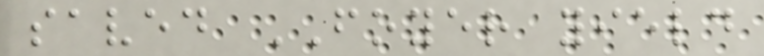saved FOYER yield
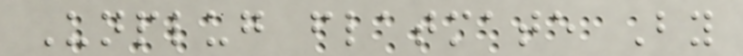Unplug flatmate By
